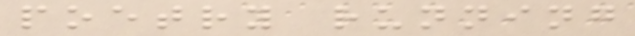poetry running
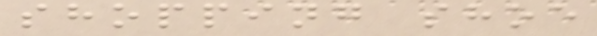shopping shoe
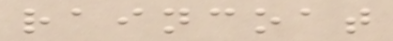raincoat
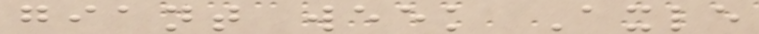giant week Axle
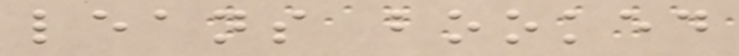leans booked
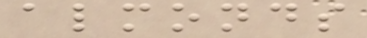almonds
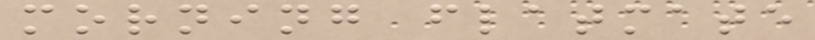morning flatmate
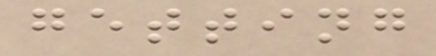getting
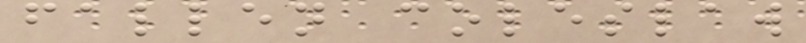fallen coleslaw
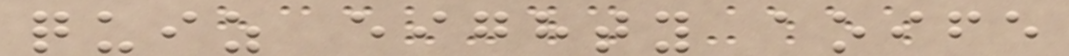quiz eighty aoife
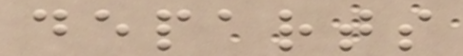departs
